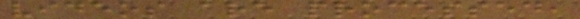videos are processed,
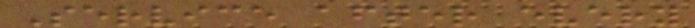Service after every
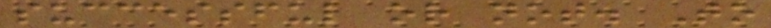successful or not. To
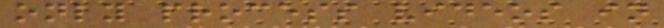only process videos in
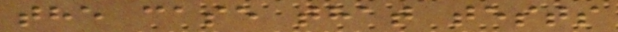the case that tests
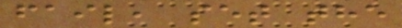fail, set the
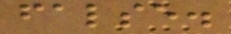false.
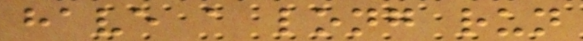have a long run
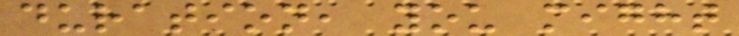duration, you might
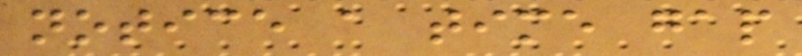notice a time gap
